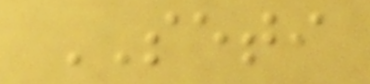SETI
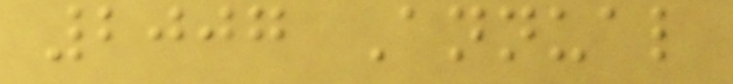2007 Annual
